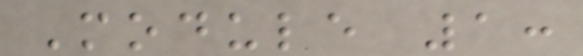Module 1:
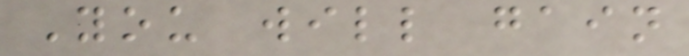You will gain
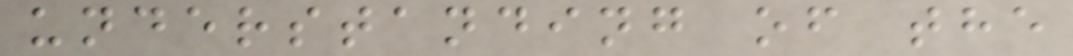understanding of the
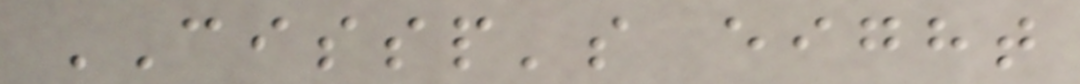CISSP's eight
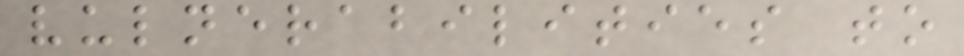vulnerabilities to
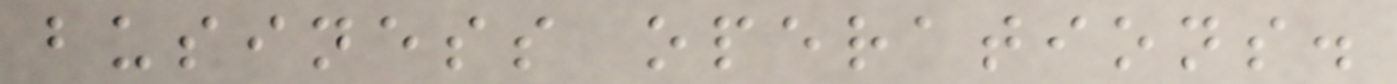business operations.
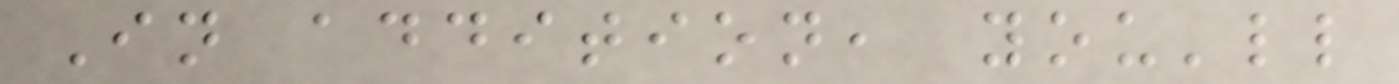In addition, you'll
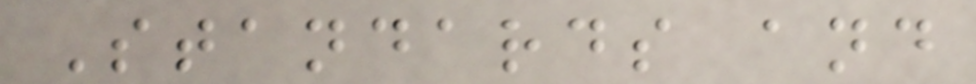Standards and
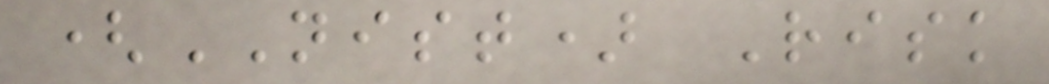(NIST) Risk
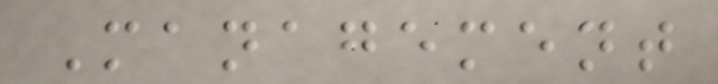Management
